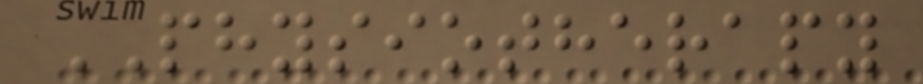PHYSIOTHERAPY
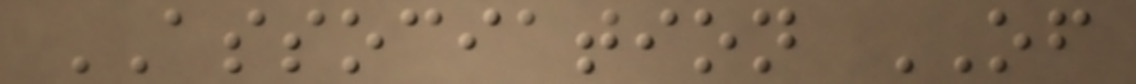ASSOCIATION OF
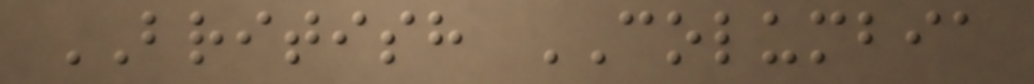BRITISH COLUMBIA
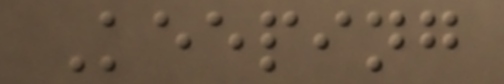Keeping
